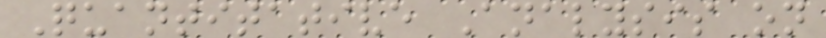Quantitative Analysis on
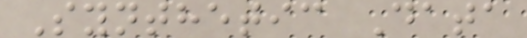Synthetic Data
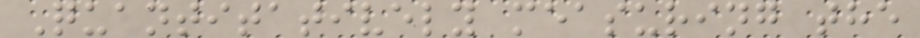Quantitatively measuring the
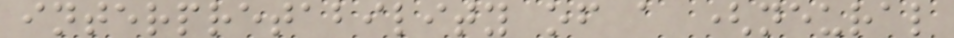interpretability of a (neural
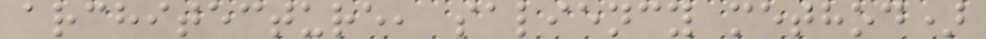architecture, saliency method)
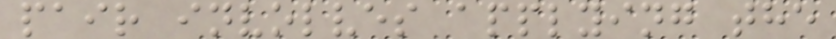pair involves applying the
